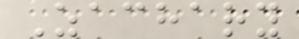Zachary
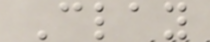Clay
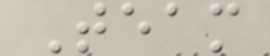Team
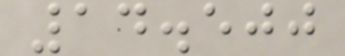14.500
